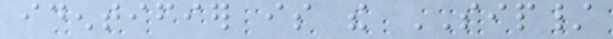identifier is the SIP/
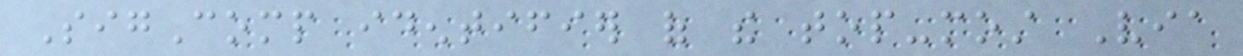SigComp identifier of the top-most Via
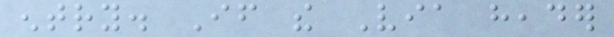entry. If the Via header
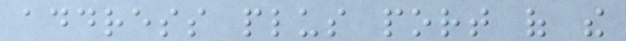address plus port of the
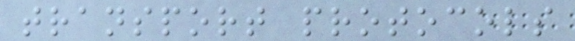transport protocols
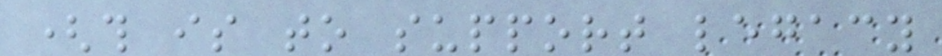(this is to support legacy
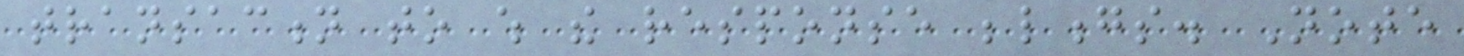transaction to which the response belongs. Note
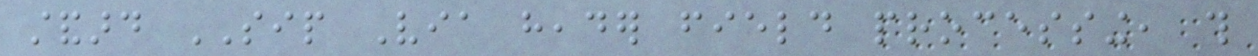standard SIP Via header field processing, this
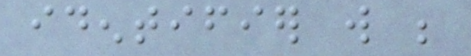identifier will be
